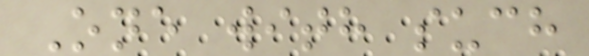One with such
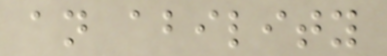an ability
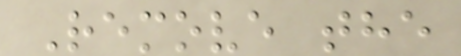Remove the
